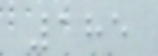185
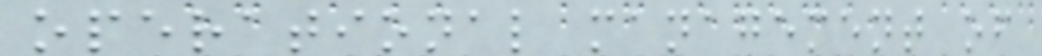operational management of
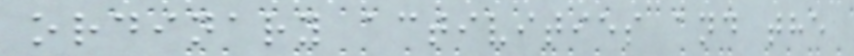ordinary activities and the
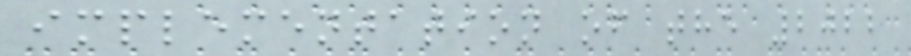implementation of the 2022
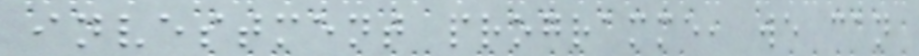investment programme, we can
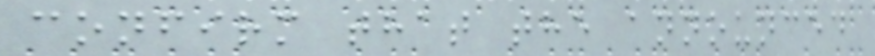confirm that the announced
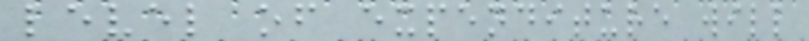level of expenditure will
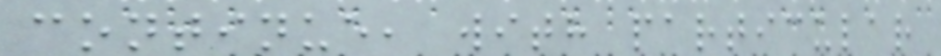continue, with particular
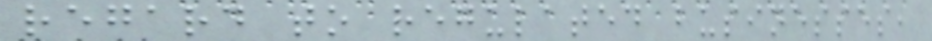regard to regulated businesses,
